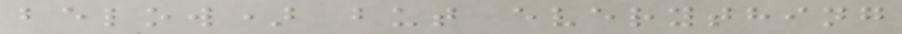below) but everything
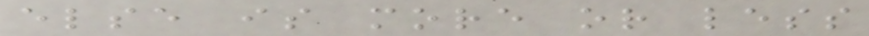else is more or less
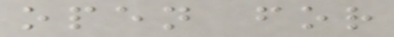open for
